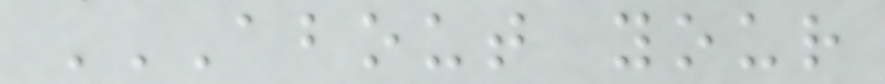ABOUT YOUR
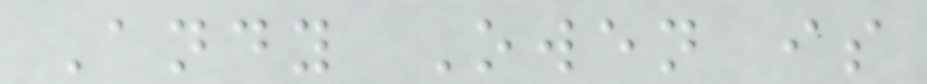Andy Owen is
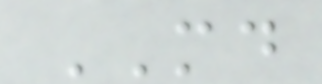MD
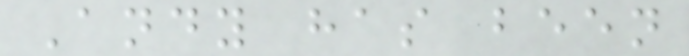Andy has been
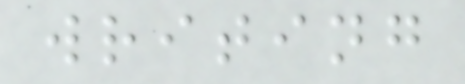writing
